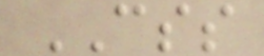CSS
